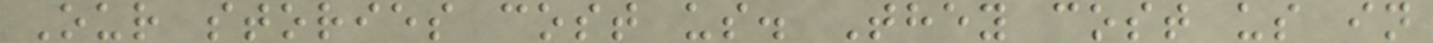Our stories cost us. They cost us in
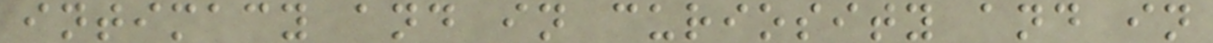intimacy and in curiosity and in
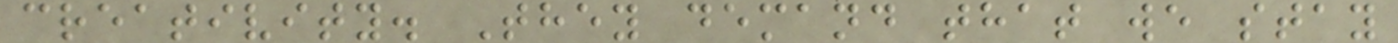creativity. They demand that we stay
